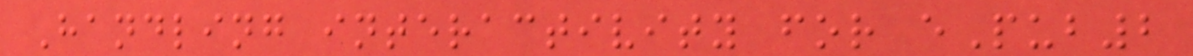Handling interactivity for ePub2
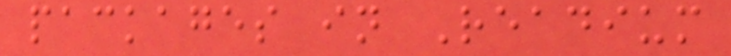packages in Readium
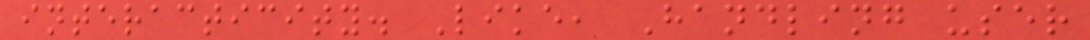interacticity. Like, Handling user
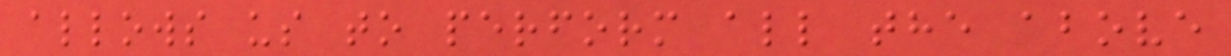allows us to perform all the above
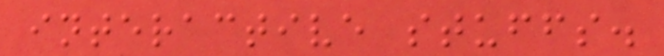interactive stuffs.
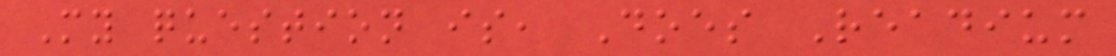My question is, Does Readium
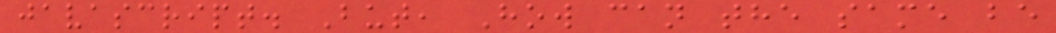javascript. But, How can the same be
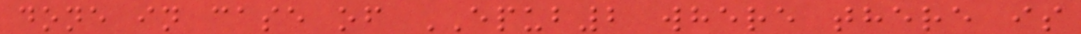done in case of EPUB2 where there is
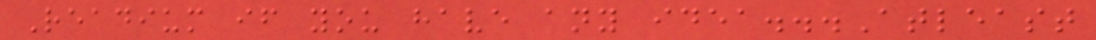Readium if you have any idea...Atleast
